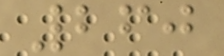260
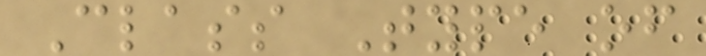Class Type of
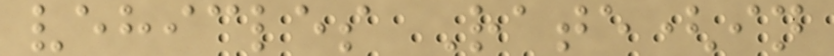vehicles Rate(in
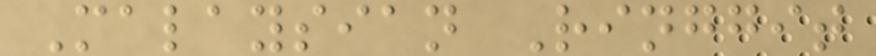Malaysian Ringgit
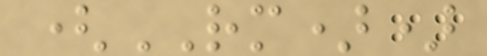(RM))
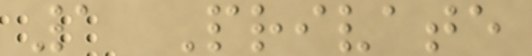1 Private
